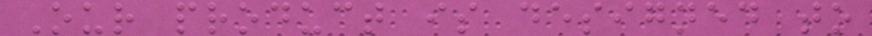Our product is designed to
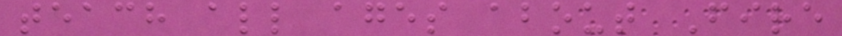teach all ages about Fire
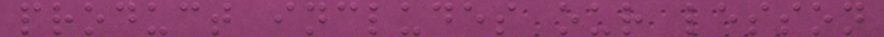product includes our lesson
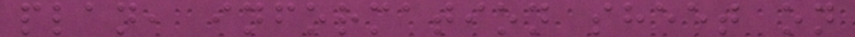plan, information sheet on
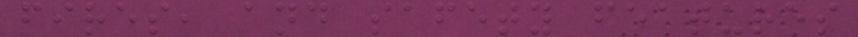fires, and safety features
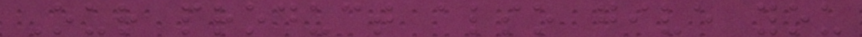Our product also give you
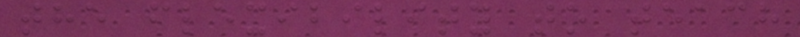the flexibility to teach
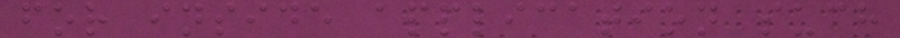for inside application such
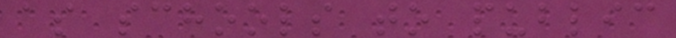as schools to public
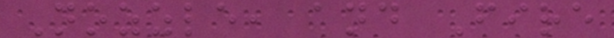Nozzle, and Fire
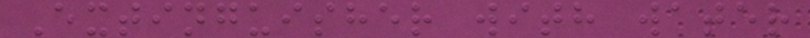Extinguisher with water
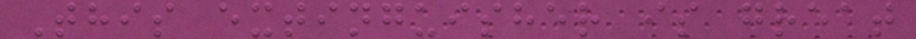This extinguisher is great
